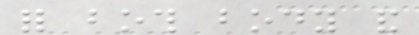for both body and
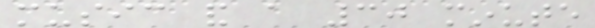music and a 30 minute
